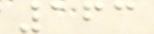163
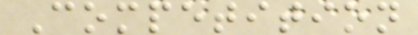Competition
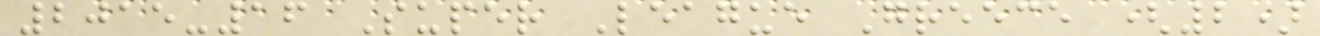2015-16 Super League Greece (2)
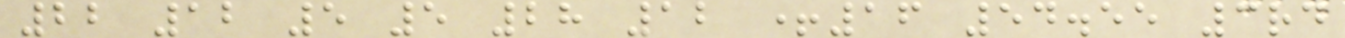22 12 5 5 28 12 +16 54.55 3rd
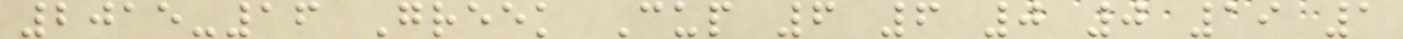2015-16 Greek Cup 6 6 0 0 19 1
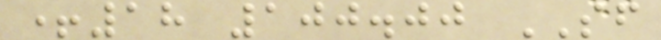+18 100.00 SF
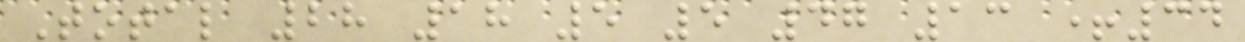Total 28 18 5 5 47 13 +34
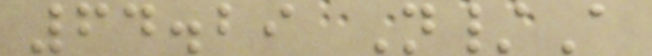64.29 N/A
